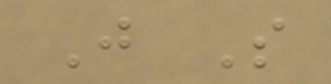J S
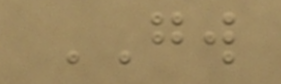GW
